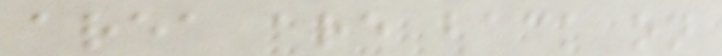area are back on
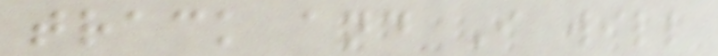track and I will
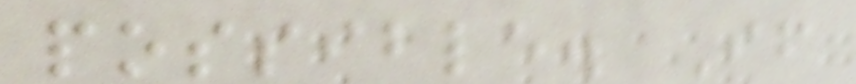possible. If
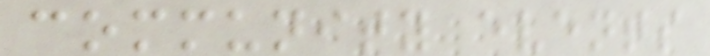community events
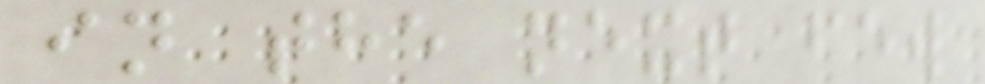in the next few
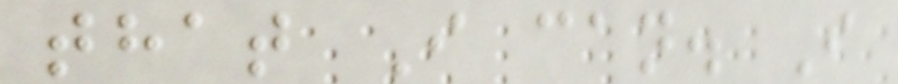that I can. I
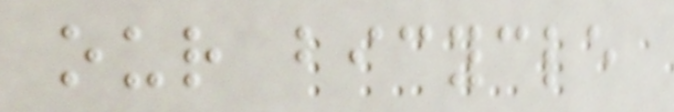our bicycle
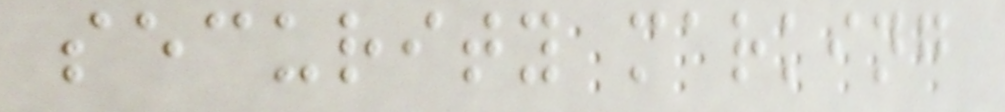security marking
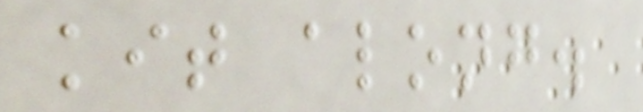kit along.
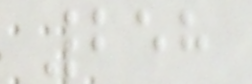258
